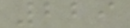229
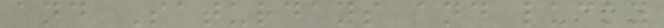and Saturdays and lucky
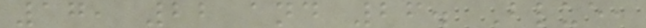17, 22 and 26. Blue,
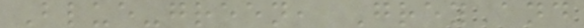Blue-green, Grey and
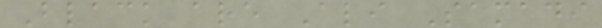Black are Ali Samadi
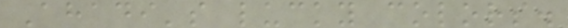Ahadi's lucky colors.
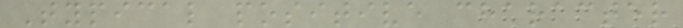Typical positive character
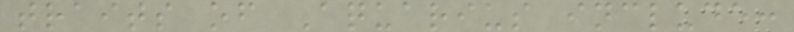traits of Aquarius include:
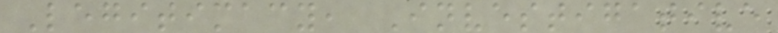Legitimacy, Investigative
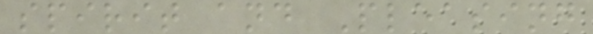spirit and Pleasing
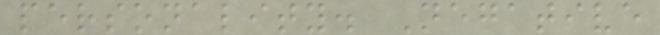personality. Negative
